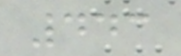443
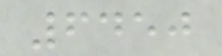6450
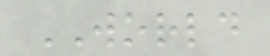WORLD
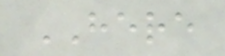HERE
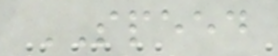SPEED
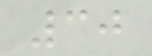30
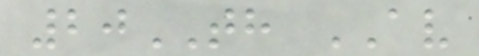20TH AV
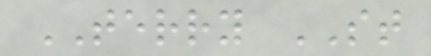TERRY ST
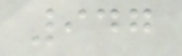947
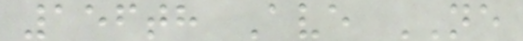156th Ave NE
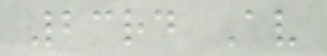23rd Av
